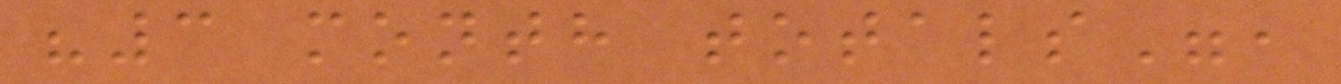"3 month totals",
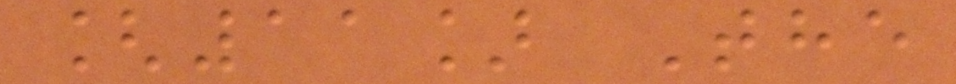[11] The
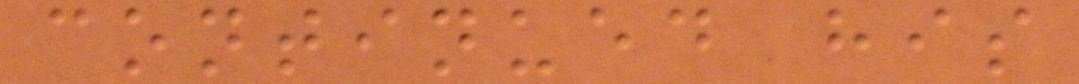continued his
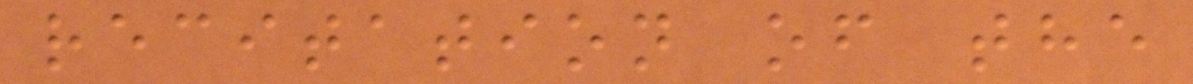recitation of the
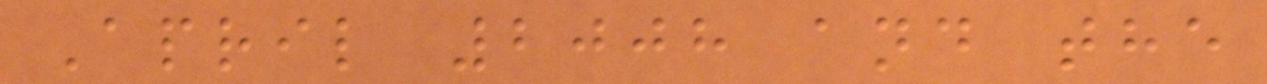April 2008 and the
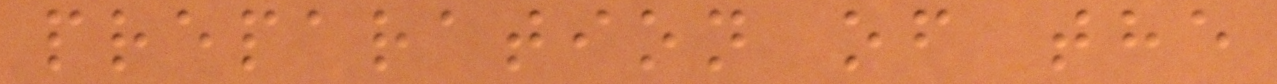preparation of the
